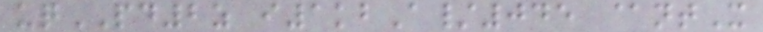uqPD2z i1kbA/045 @ntX
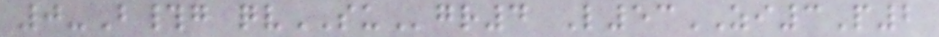0-B#g qvSUgr4 L53ZI3P2
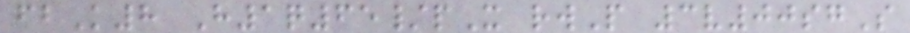fbK8 H1q65/pX rwP 3v00sgS
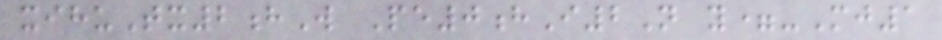xihuTx2hW Pe0hI2N y=-Mj1
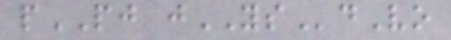pPJ jYSdVo
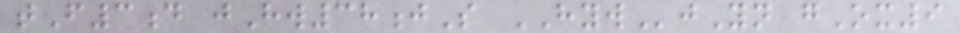tF3d jHw38jS HYWjYn gOx9
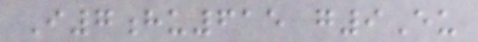I7hu615 g9Eu
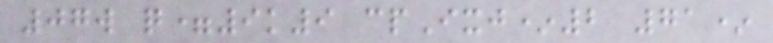07w q=9k9 cpIxj*2 71*
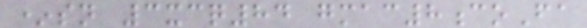*sn 3xcq84 gmac8coFa
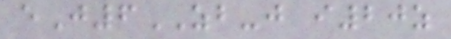eJ6ZB-j i20z
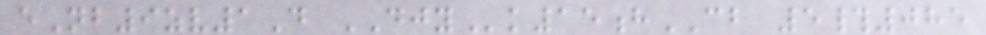eNb9zv1D DJYk15hCB 5#085
